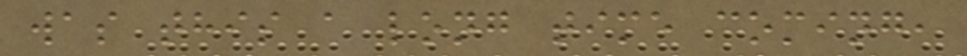was this a long time coming,
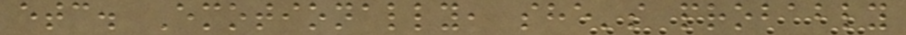etc. Emotionally, she's probably
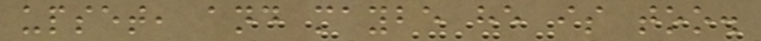upset, and maybe he is too.
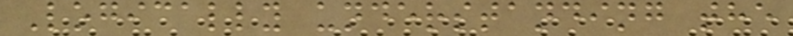Logically understanding the
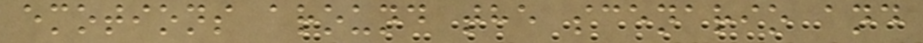emotions around the scenario and
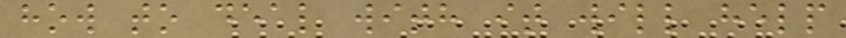how to deal with it will help
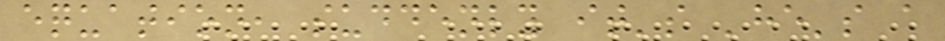equation, suddenly it's 'he's a
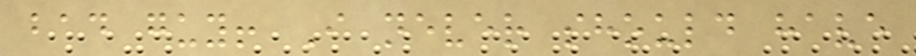bad guy! I never should have
